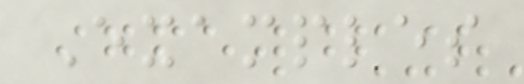Examples
